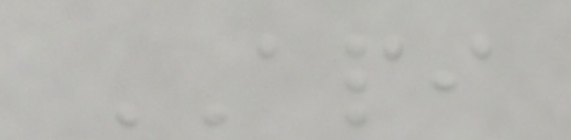API
